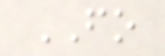FO
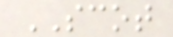SCOT
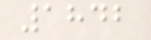1842
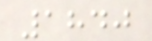1840
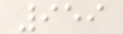959
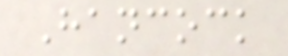Hancock
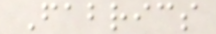Fabrics
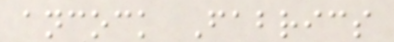ancock Fabrics
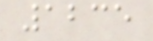1235
